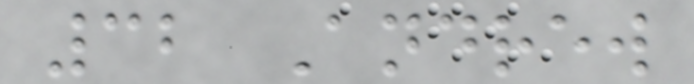32 Andrew
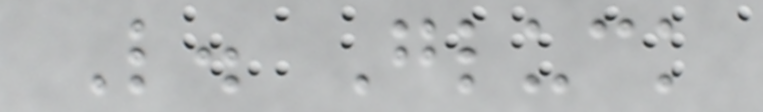L. Gluck
